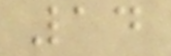14
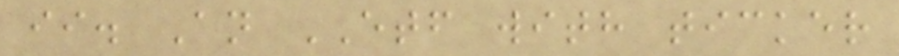ii. An ETF with ticker
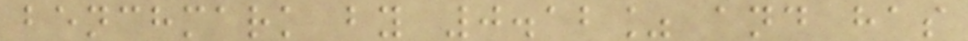benchmark by 0.12% and has
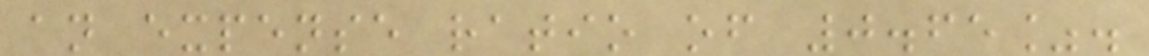an expense ratio of 0.65%.
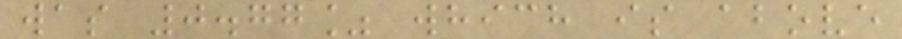was 0.77% which is above
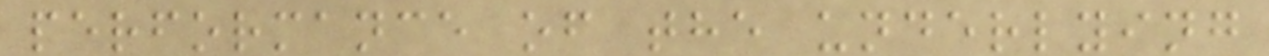performance of the underlying
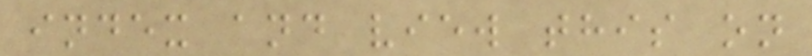index and view this on
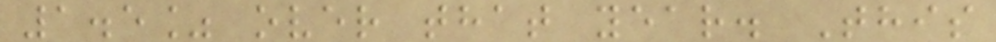1.5% over that year. This
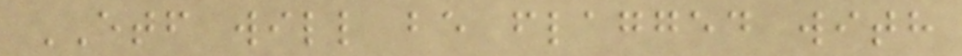ETF will be flagged with
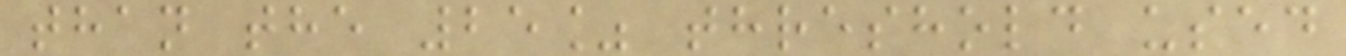than the 25% threshold used
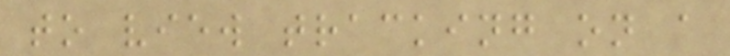to view tracking on a
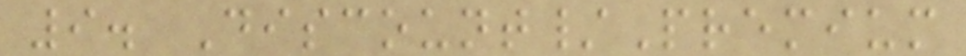9. Discount/Premium
